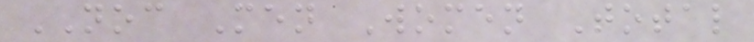NOC Men Women Total
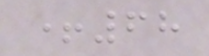+68
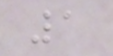1
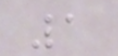1
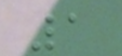1
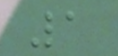1
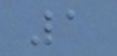1
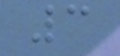3
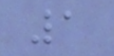1
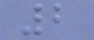2
